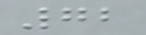72
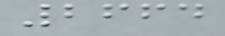2664
